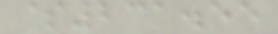$231.55
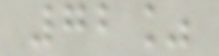72%
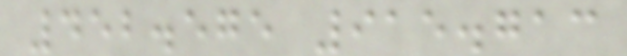452.575 915.713
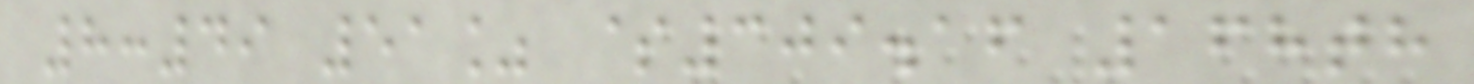8:49 51% $309.16 168th
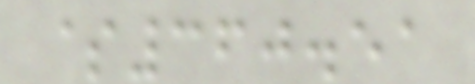$360.51
